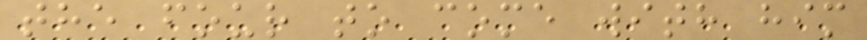the four to come with him
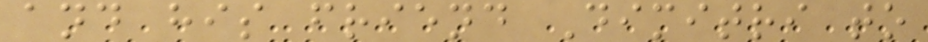and his friend Dimitri to
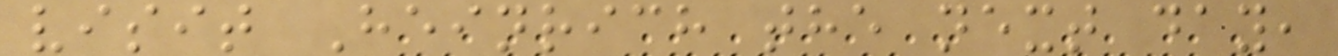visit Heinrich the next day,
